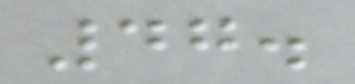47.
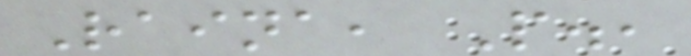Raina, P.,
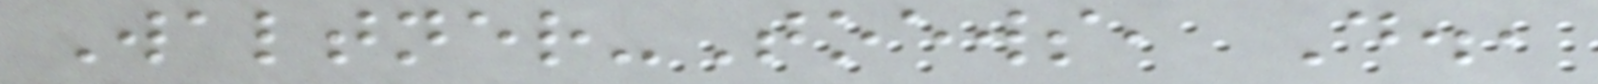Waltner-Toews, D.,
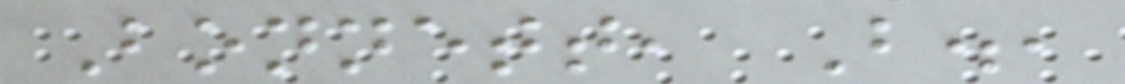Bonnett, B.,
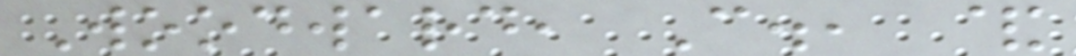Woodward, C., &
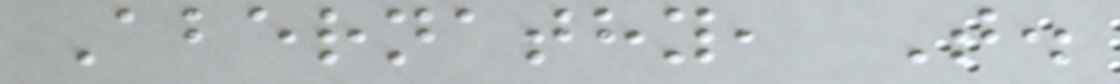Abernathy, T.
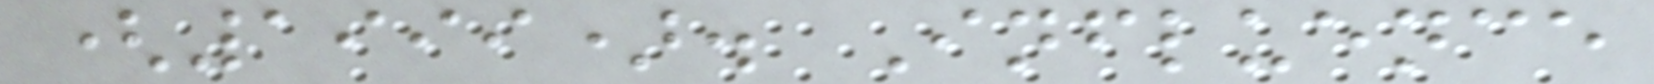(1999). Influence
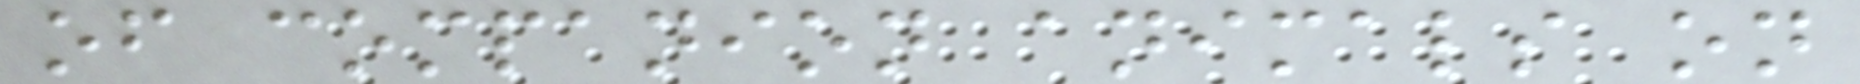of companion animals on
